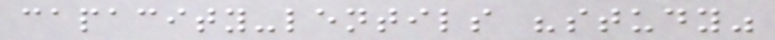capacity-lentils "study"
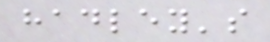hadley's
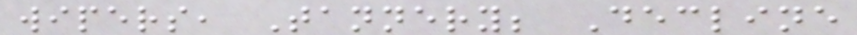wipers, Tannery; Decline
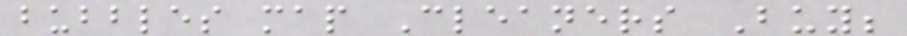bubbles map Cleaners Buy;
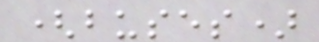(buses)
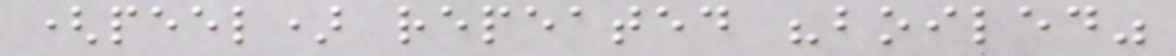(peel) repeated "boiled"
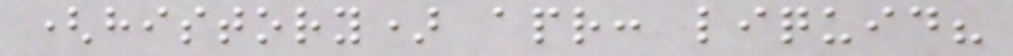(history) apr: liquid?
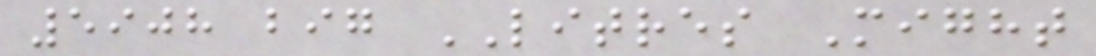5908 big LITRES Might
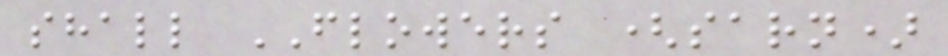shall FLOWERS (sarn)
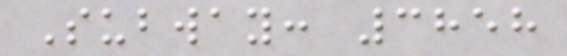Subway: 3858
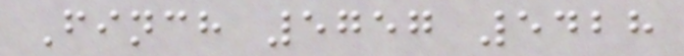Finch 5757 5428
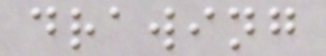drawing
